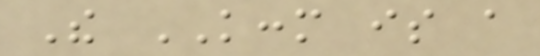The KCCM is a
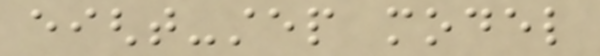eight-step model
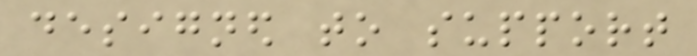designed to support
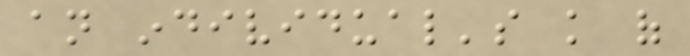an individual's knowledge of
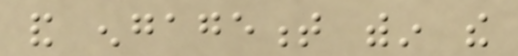and engagement within the
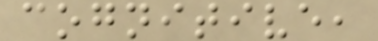cognitive,
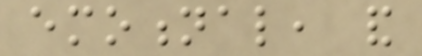emotional, and
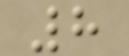8
